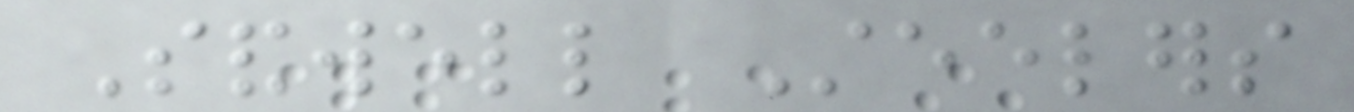Sandwell Steelers
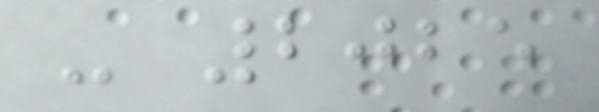- 2025
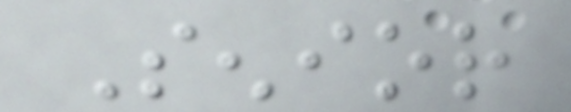Senior
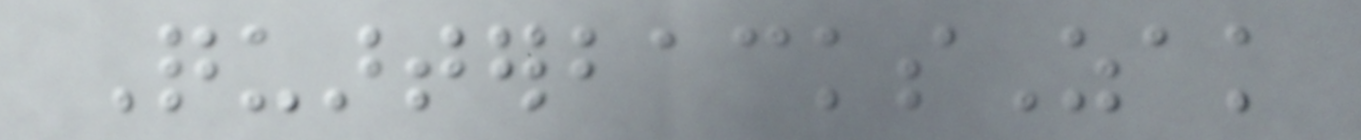QuarterbacksZak
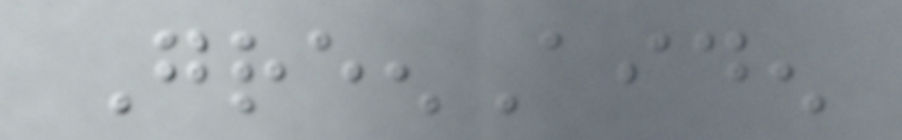GreenAiden
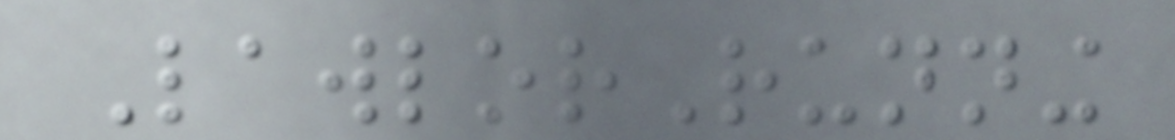LawlorRunning
